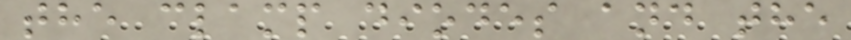the clamp diodes and the
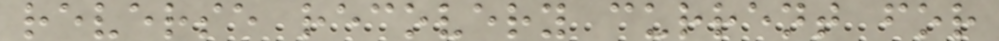reverse recovery current for
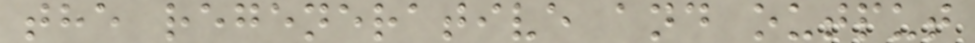the regenerative and output
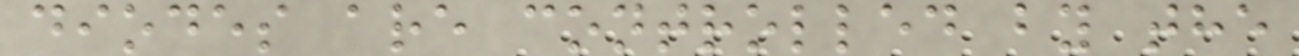diodes are controlled by the
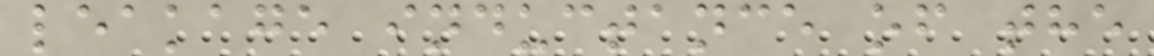leakage inductance of the
